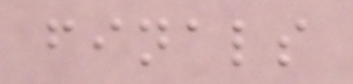finals
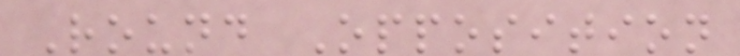Round Opposition
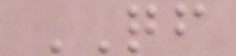QF
